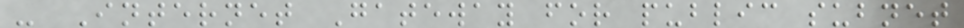- Internet Gateway for public subnet
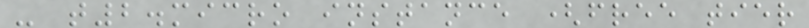- t2.micro instance (free tier
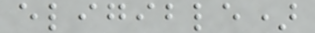eligible)
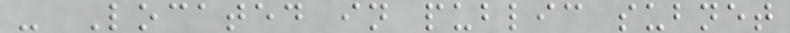- Located in public subnet
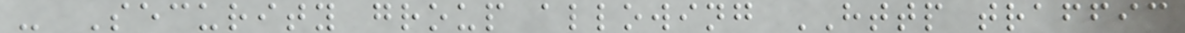- Security group allowing HTTP traffic
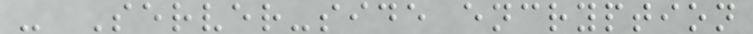- Server-side encryption
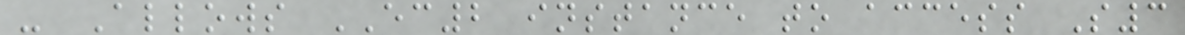- Allows EC2 instance to access S3
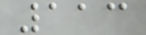113
